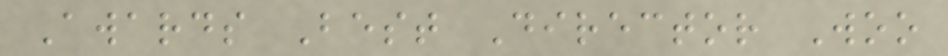Awards Best Director Woo
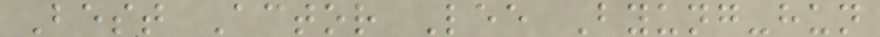Best Actor Lee Byung-hun
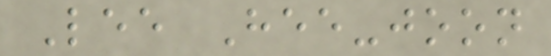Lee Hee-joon
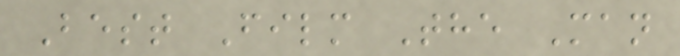Best Film The Man
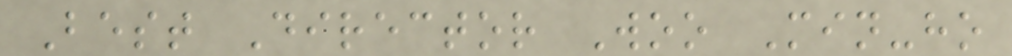Best Director Woo Min-ho
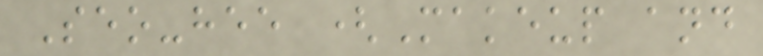Seo-hee (Makeup and
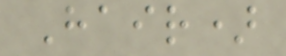Hair)
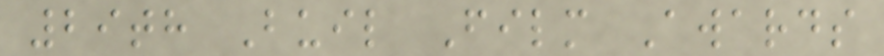29th Buil Film Awards
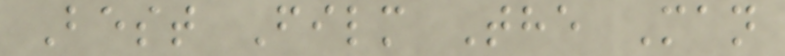Best Film The Man
